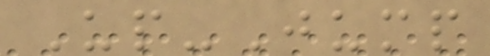Up-Jump
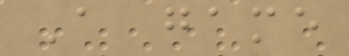A game
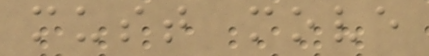must move
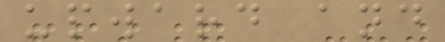upward and
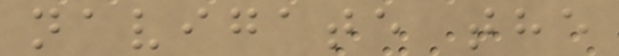navigate the
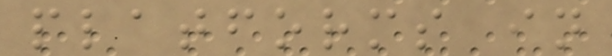platforms in
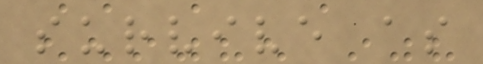survive as
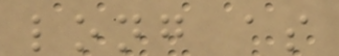long as
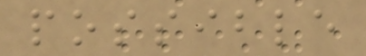possible
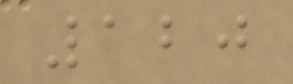120
